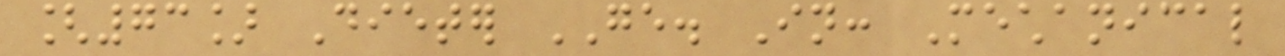[73] Dieter GE. In: Mechanical
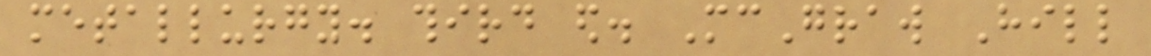metallurgy. third ed. McGraw Hill
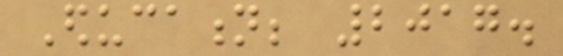Education; 2017.
